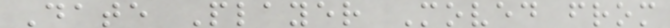Date Player Moved from
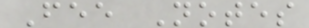Fee Notes
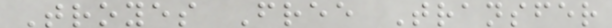Troyes Free Transfer
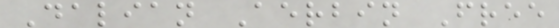Dalian Aerbin Free
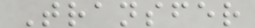Transfer
